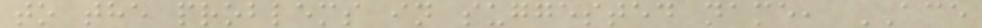to the problems in suggested name, ACE
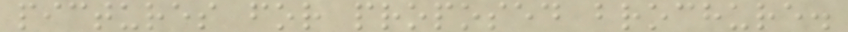pictures for proposed brochure.
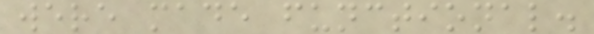were made functional.
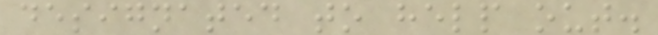designated to help out.
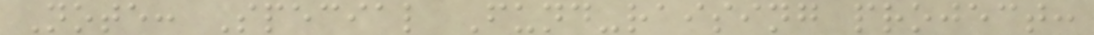Note: Special Fund-raising project:
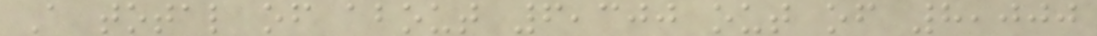A total of about 6,300 out of 8,000
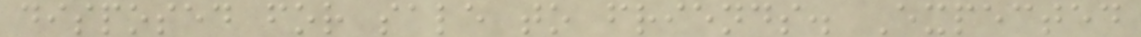disposed for sale to friends. Expected
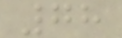78
